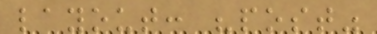layout: "post"
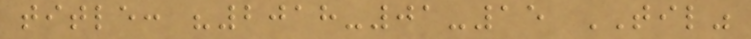title: "2018-01-15 TIL"
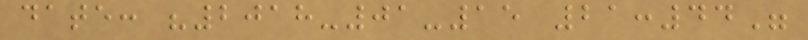date: "2018-01-15 21:44"
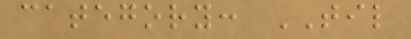category: TIL
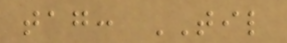tag: TIL
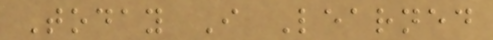Today I Learned
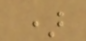)
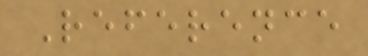Reference
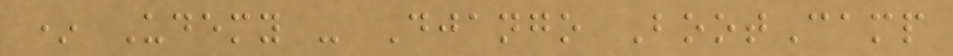* Udemy - Django BootCamp
